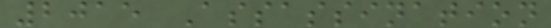2015 Assassination
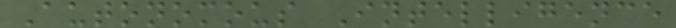Autonomous Intelligence
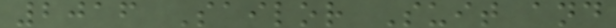2016 Sailor Suit and
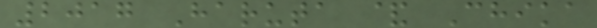2017 Haruta & Chika
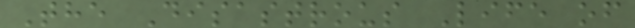The Disastrous Life of
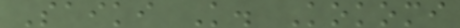Saiki K. Kokomi
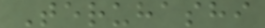Teruhashi
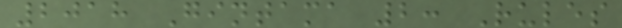2018 Gintama 2: Rules
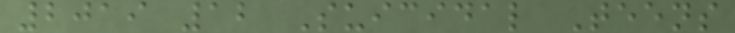2019 12 Suicidal Teens
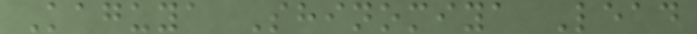Kaguya Shinomiya Lead
